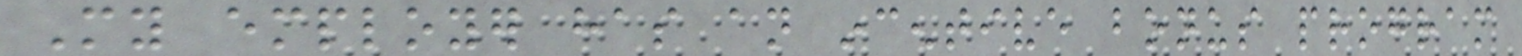My employer has an incentive bonus program
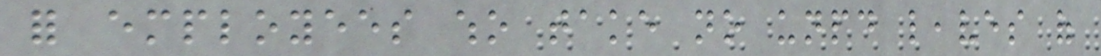for employees who take no unpaid leaves of
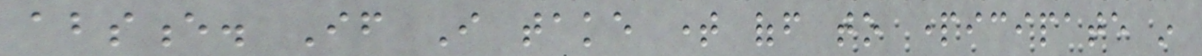absence. If I take time off to participate in
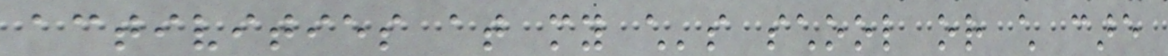activities at my child's school or child care
